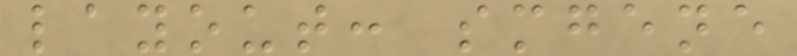layout: smgene
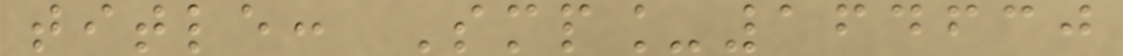title: Smp_164630
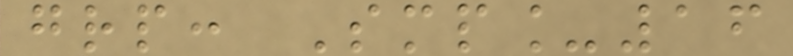grp: Smp_16
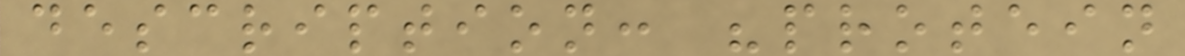description: "protein
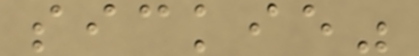sickie"
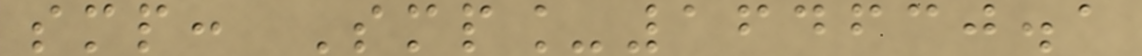smp: Smp_164630.1
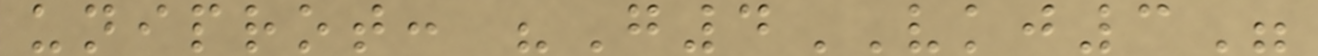uniprot: "G4VKJ3"
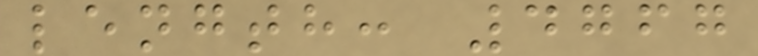length: 4767
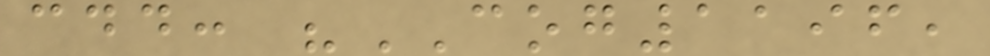cdd: "COG1196,
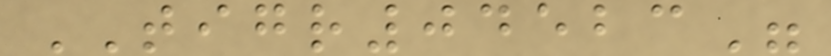TIGR04523"
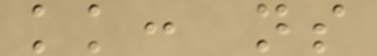kk: ns
